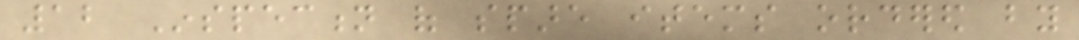12 Inspection of spare items ordered by
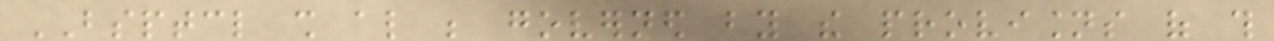BSPTCL shall also be governed by the provisions of this
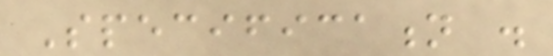Specification .
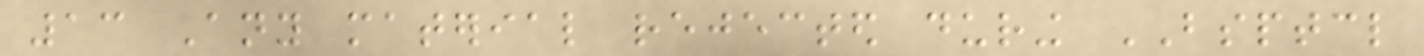13 Any material rejected during BSPTCL
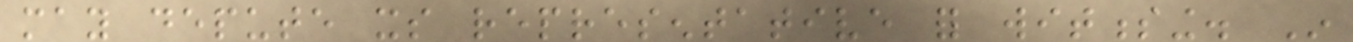may depute its representative for witnessing. In
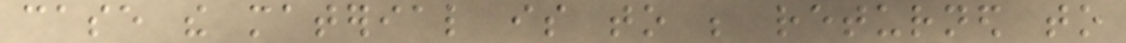case the material is to be returned to
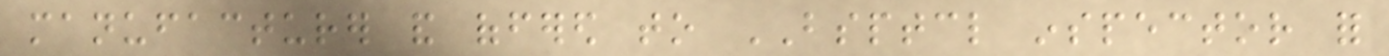manufacturer and offered to BSPTCL inspector for
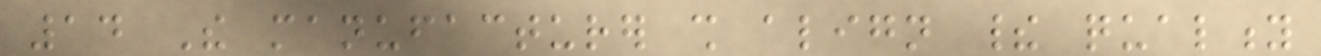14 The manufacturer shall align their quality
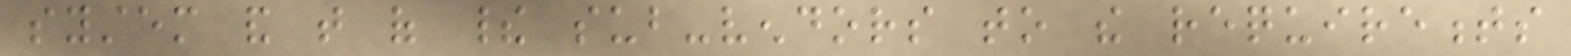system and that of their sub-vendors to the requirements
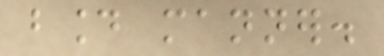bound manner.
